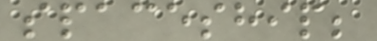spaceship;
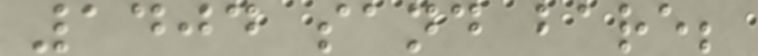1404 sand bare;
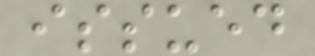issued
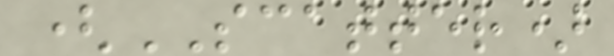(SCATTER)
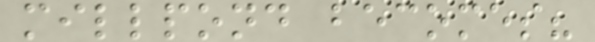millpond becomes?
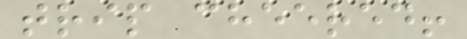trip cheered!
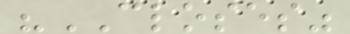"CLOSES"
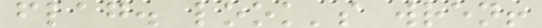flag. look's wren!
